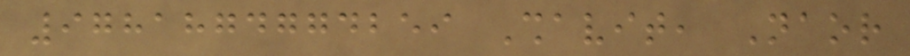9781874774259 Shavit, Naor
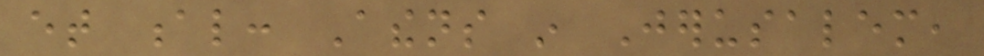et al: Athens in Jerusalem,
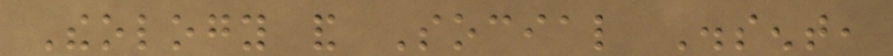Theology and Social Dissent,
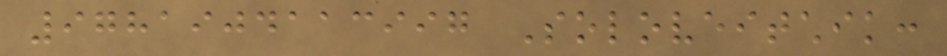9781904113997 Soloveitchik:
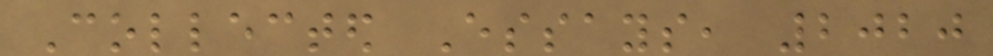Collected Essays, 2020
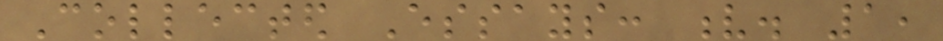Collected Essays: v. 1,
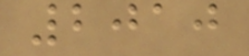2010
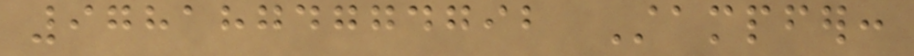9781874774792 Stampfer:
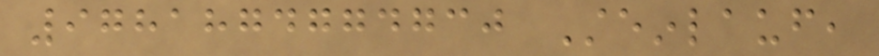9781874774730 Steinlauf,
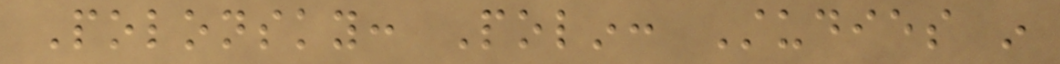Polonsky: Polin: Studies in
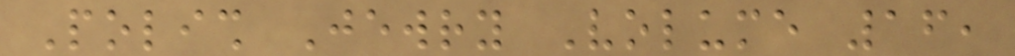Polish Jewry Volume 16,
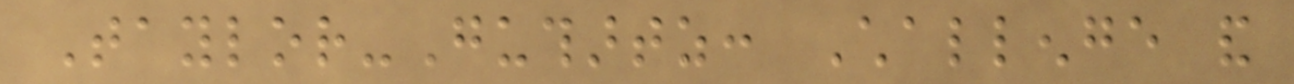Taylor-Guthartz: Challenge and
